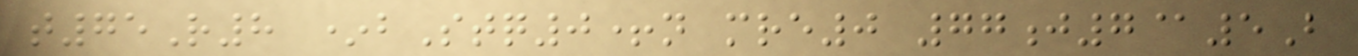t75R8 *bStq0+n mre0 77j7@5B
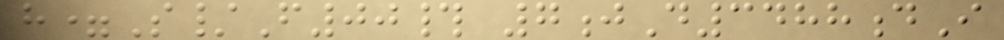h=S/F00# 7jD3488dI
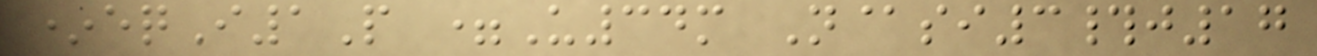*eqI1P =U34m N@si3#j17
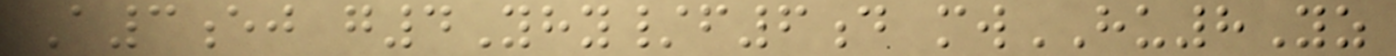A3ej g4Yhy/f6d mwHU8Yz
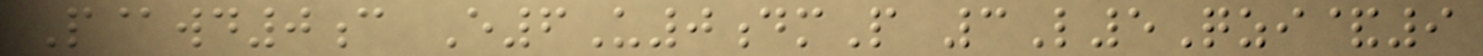P@wd0c E6U0dmP 3L5Qzi&9
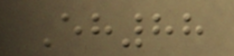Eh88
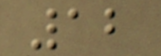12
